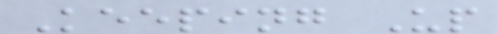Keeping Up
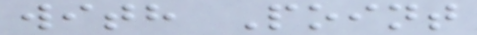with Point
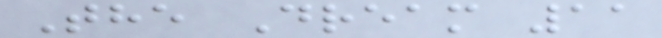The Dream 11
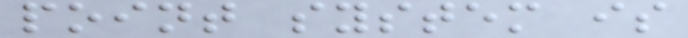point system is
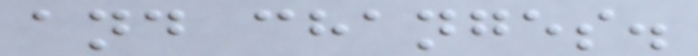and changes.
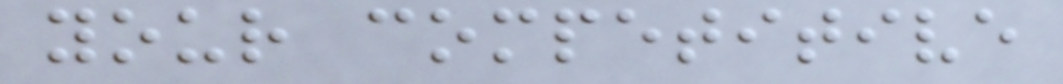your competitive
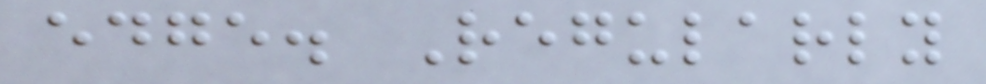edge. Regularly
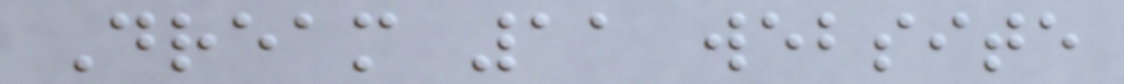Dream 11 website
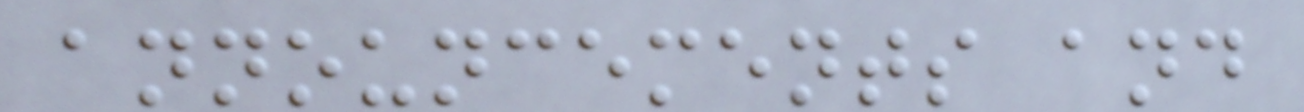announcements and
